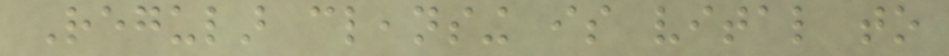Regular cleansing is vital to
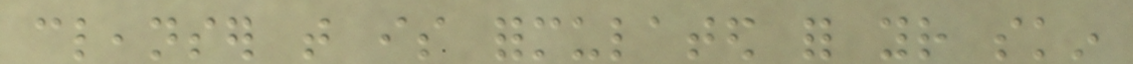cleanser that is formulated for your skin
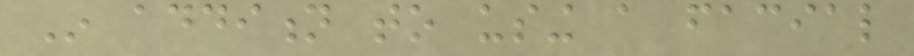In addition to using a facial
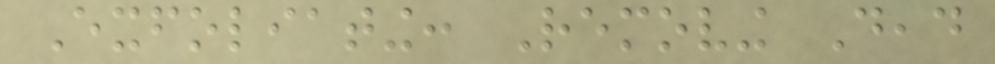Exfoliating: Removing Dead
